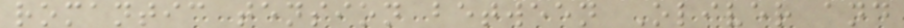romantic tension between Oliver and
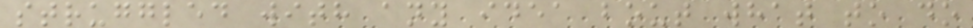struggled with any idea bout what to do
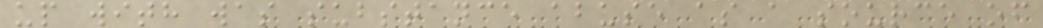up with was substance abuse as a source of
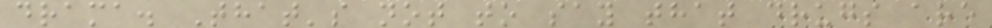drama. That's not to say that drugs are
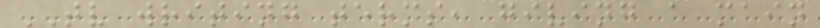TV writing terms, giving a main
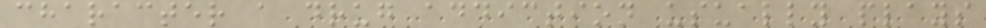character a drug addiction usually plays
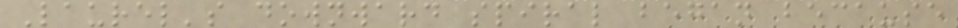Laurel's downward spiral began because
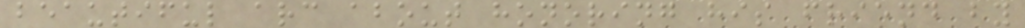beautiful arc about honoring his friend by
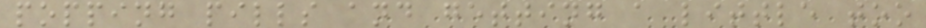popping pills and getting a little too
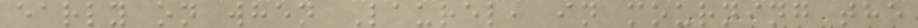early on when Laurel, in mourning the
